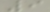9
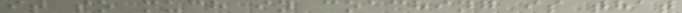it so much in coaching is that
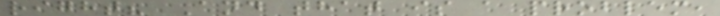right? And that is a problem,
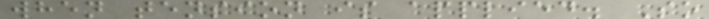when tension is applied. So
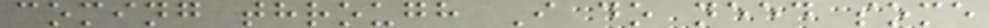coming through I do need some
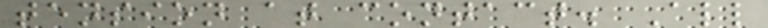tension at contact. All
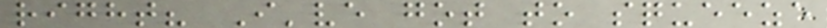right? I've got to squeeze
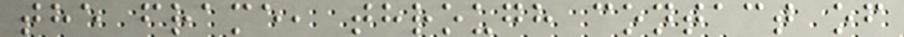the frame, through contact of
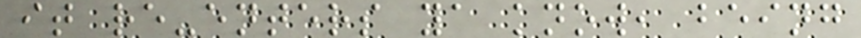it re-enters ya know, being
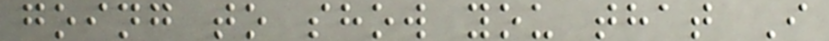going to show you that I
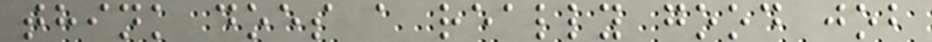think does a really good job
